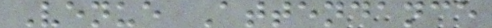Venue Attendance
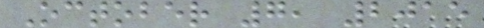October 7, 2015
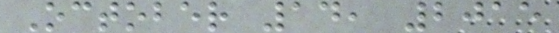October 14, 2015
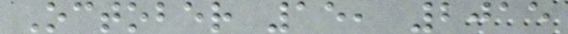October 15, 2015
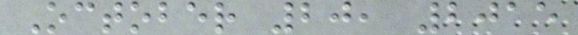October 20, 2015
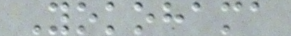Yokohama
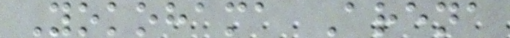Yokohama Arena
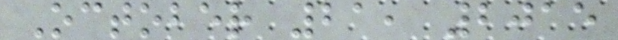October 21, 2015
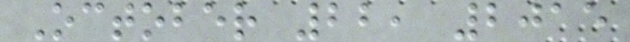October 22, 2015
